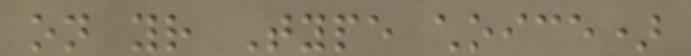on your Type choice)
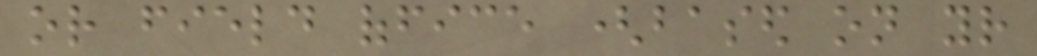or field office (based on your
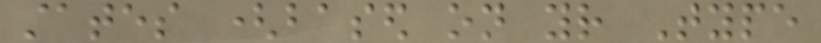states (based on your Type
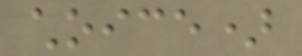choice)
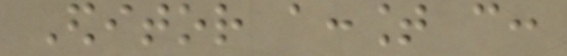Editor account can:
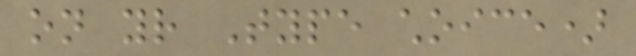on your Type choice)
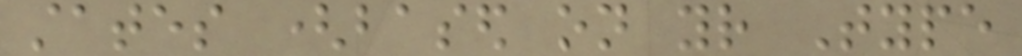states (based on your Type
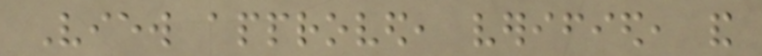View approved, verified, and
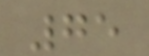75
